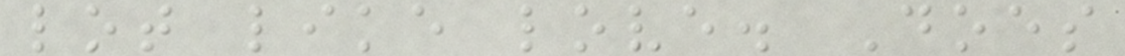lot like love. Does
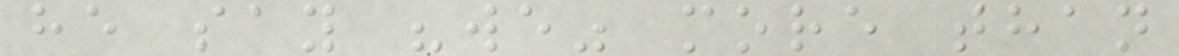he say "we" more than
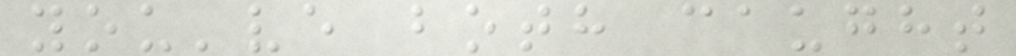you've both caught
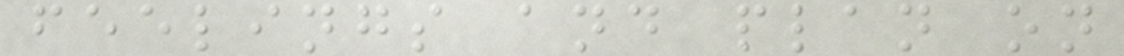feelings and plan on
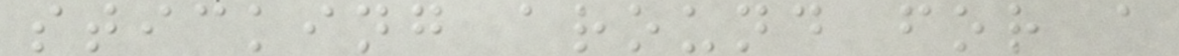sticking around for a
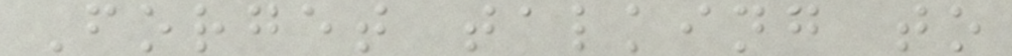Forget talking to
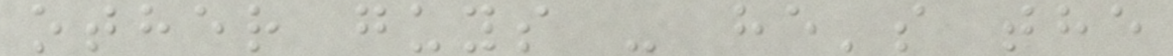other guys - he's the
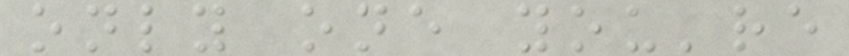only one you're
